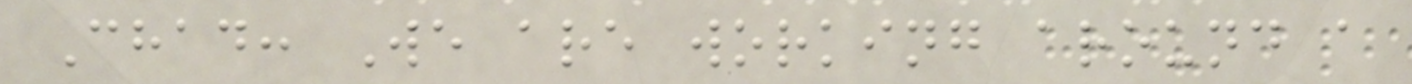Chad: We are working around a
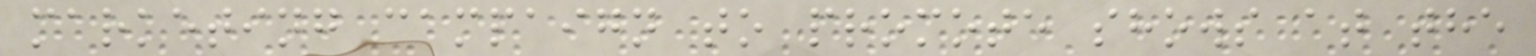marketing campaign to promote shows at the
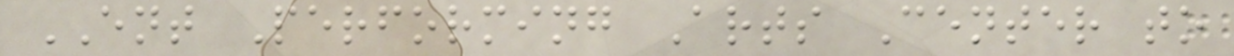ENT Performing Arts Center to
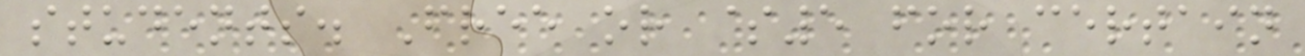students. Free or $5 for certain
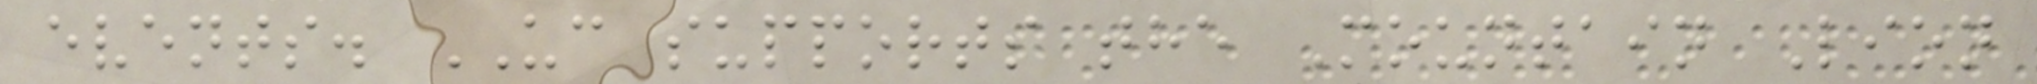events. UC supports the Mountain Lion
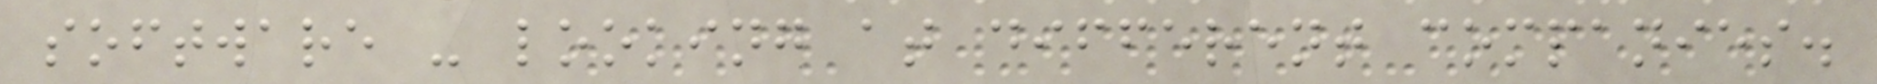software - looking at different companies.
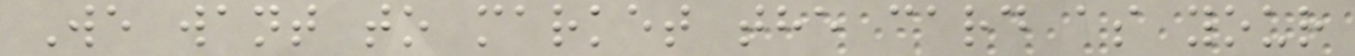We want to market the card as your
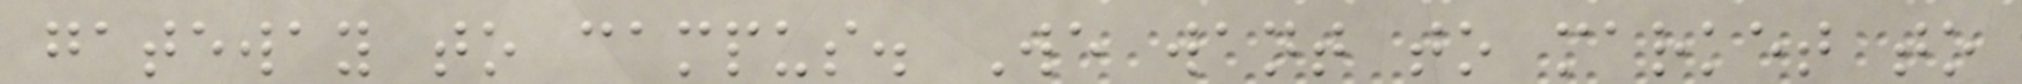gateway to campus. We want to market to
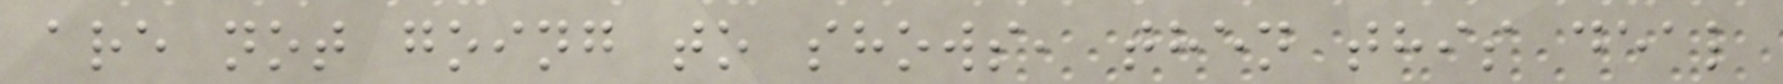are not going to shows, then this deal
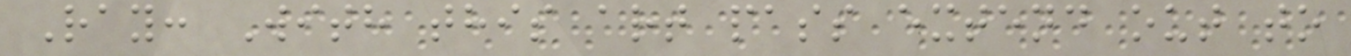Ray: With this art pass extend out to
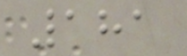181
